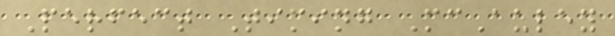Perfect Timing McAuley
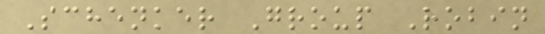Schenker Group Robin
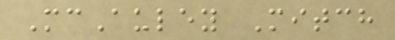McAuley Mitch
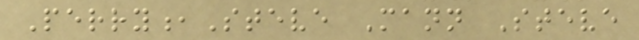Perry,Steve Mann Steve
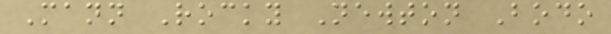Mann Rocky Newton Bodo
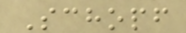Schopf
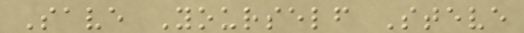Save Yourself Steve
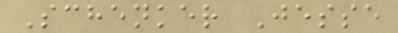Schenker Jesse
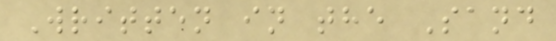Written in the Sand
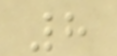8
